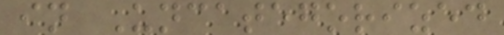in Uncategorized
